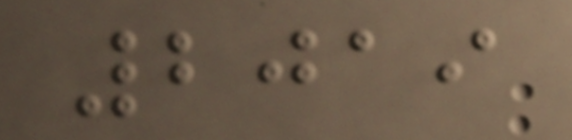2019
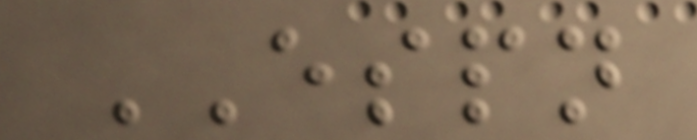ESPN
